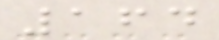164
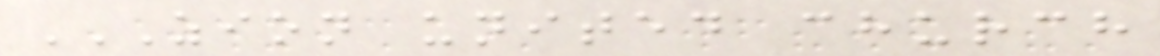ZION UNITED CHURCH
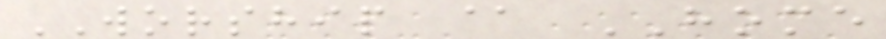WORSHIP @ HOME
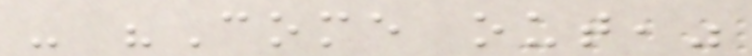- "Come out,"
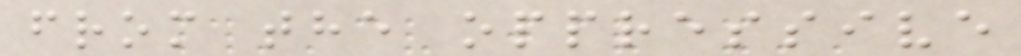from the oppressive
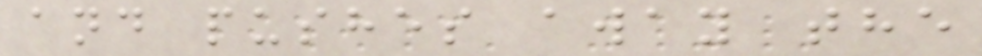and pushes away the
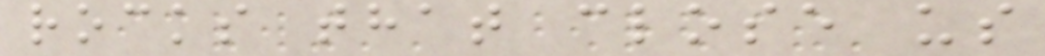rocks that close us
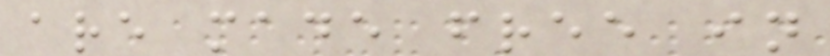are made free in
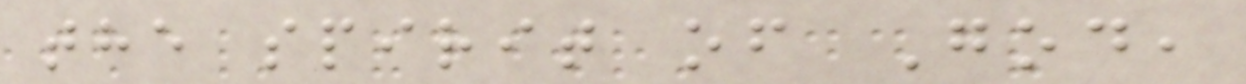the spirit of God,
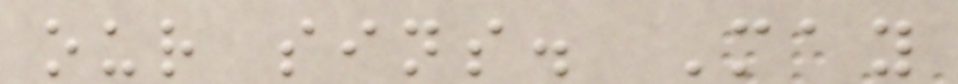our sins. May
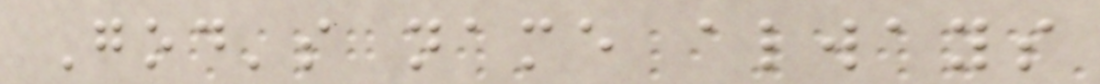God's name always
